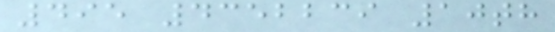495 4352239 10th
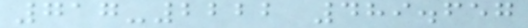717-2222 489.657
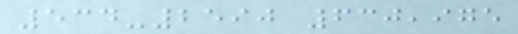534-2590 630,975
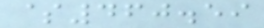$460.59
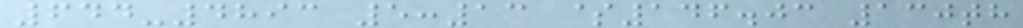644-4893 5:13 $146.03 130th
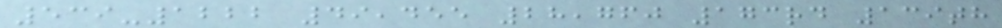539-1222 49,455 28,760 173rd 139th
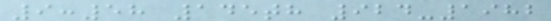9:58 145th 924-1982
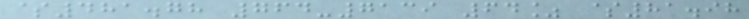$481.78 764-7139 64% $81.98
